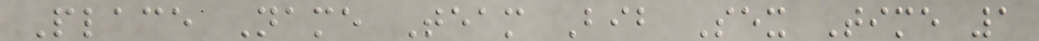Place Name Team Bib Sex Time 1
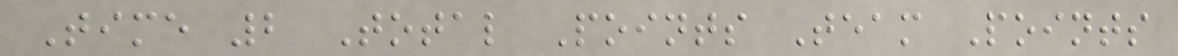Time 2 Total Points Team Points
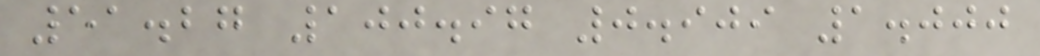51.27 100.97 0.909 1.000
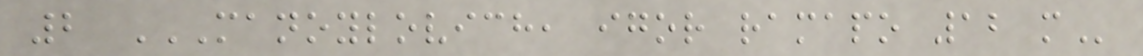2 MANOYLOVICH, IGOR RAMAPO 12 M
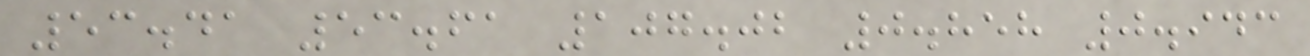53.41 53.61 107.02 0.858 0.943
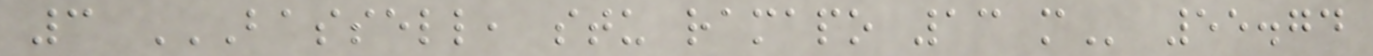3 BASSELL, STU RAMAPO 13 M 55.74
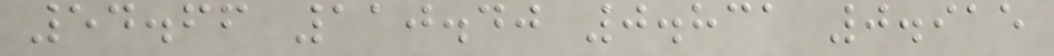54.66 110.40 0.831 0.915
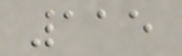115
